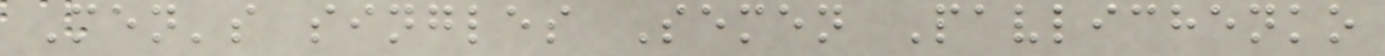Men's singles Semen Pavlichenko
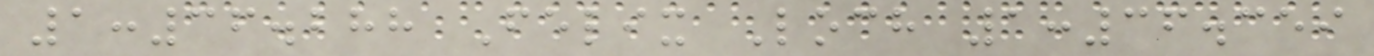1:36.288 Felix Loch 1:36.359
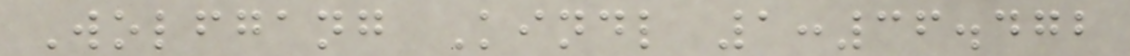Wolfgang Kindl 1:36.472
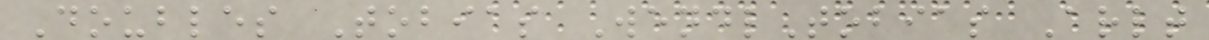Doubles Tobias WendlTobias Arlt
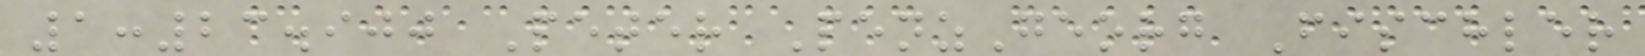1:23.900 Peter PenzGeorg Fischler
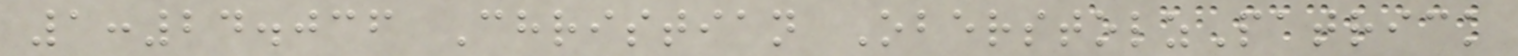1:24.036 Christian OberstolzPatrick
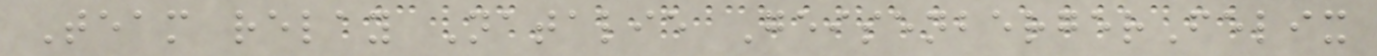Team relay Natalie GeisenbergerFelix
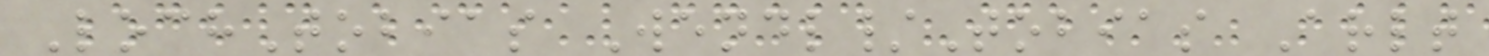LochTobias Wendl/Tobias Arlt
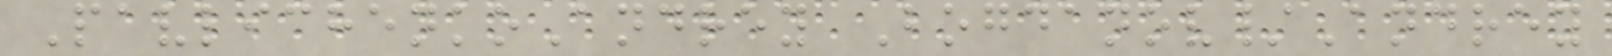PavlichenkoAndrey Bogdanov/Andrey
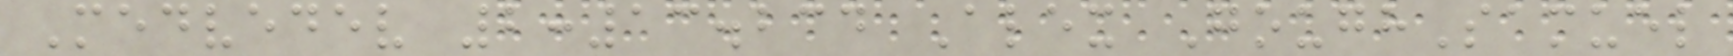Medvedev 2:13.234 Alex GoughSamuel
